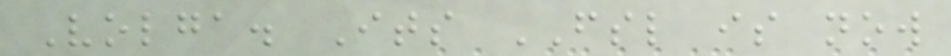Volga. Its FSL is now
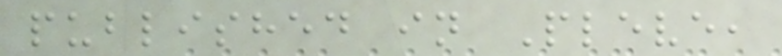published in Pleve,
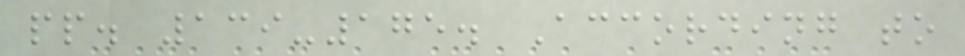pp. 139-175. According to
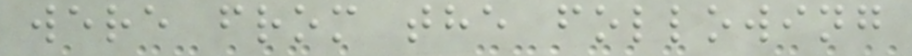were from the following
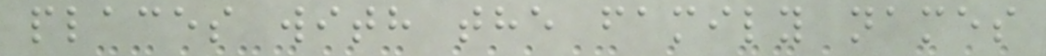places with the family names
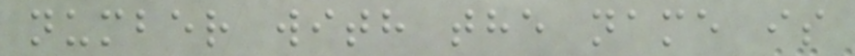number with the name is
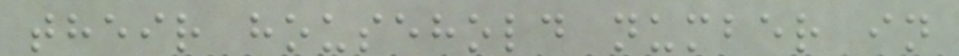their household number in
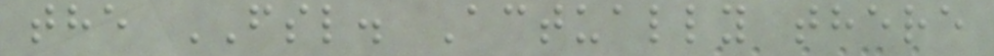the FSL. Actually there
